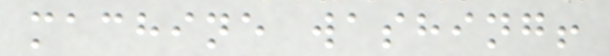machine washing!
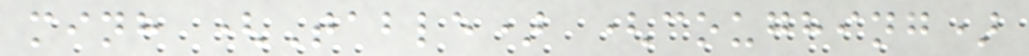minh (Table) (coughing)
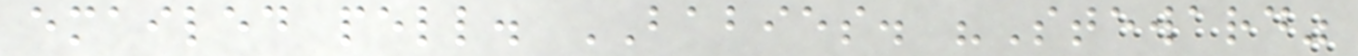emailed pell. BABIES. "Steward"
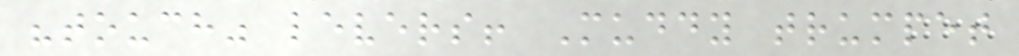"touch" levers! Muddy trumpet
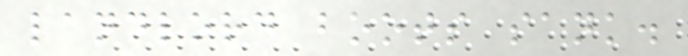landlord boots sank.
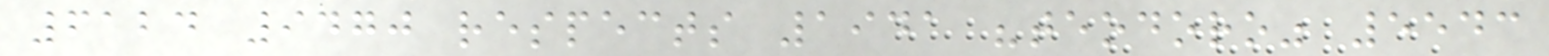6124 9470 respects 1941 "teodoro" 5543
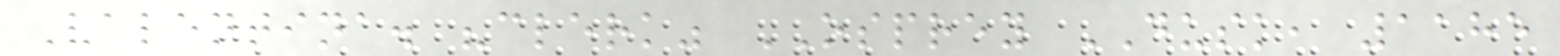Valentina. "clerk" OSPREY DUSK, 1185
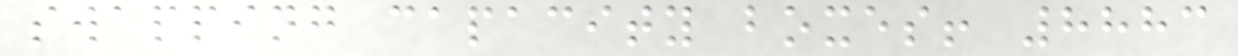swapping capacity boxes! 8883
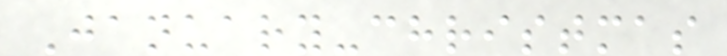January-christmas
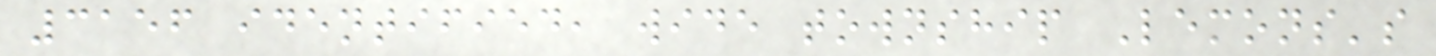3156 identified, wide township Lemons's
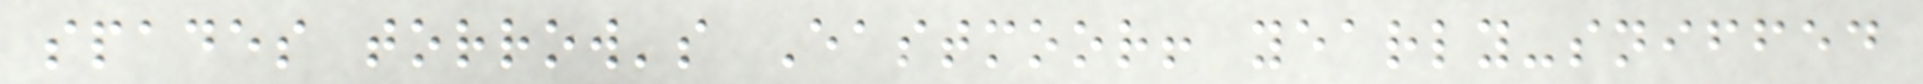spades torrow's Eastmoor! yearly-sniffed
